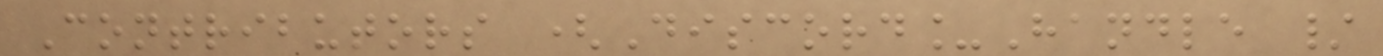Contributors (Discord_Handle /
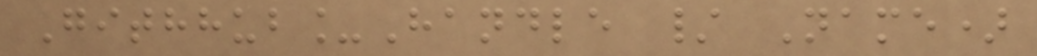Githhub_Handle / Name)
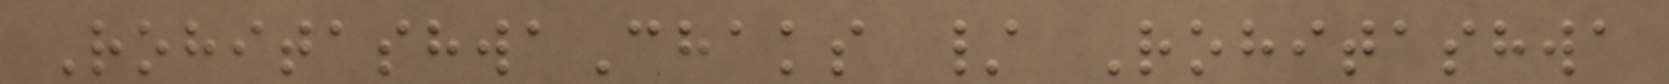RohitashwaChaks / Rohitashwa
